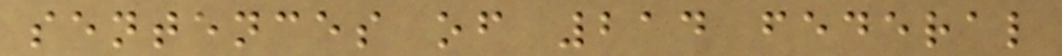sentences of 214 federal
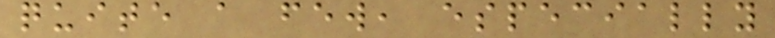quite a few, especially
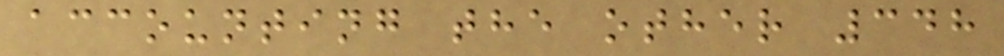accounting the other 348
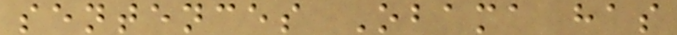sentences Obama has
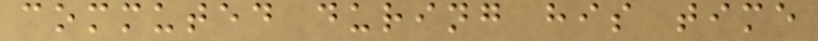commuted during his time
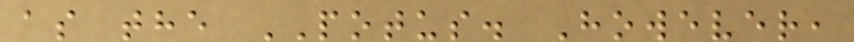as the POTUS. However,
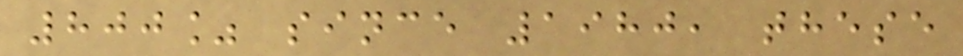800% since 1980, these
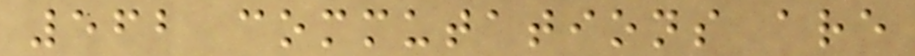562 commutations are
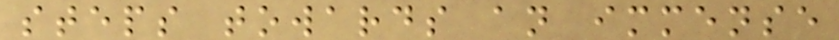steps towards an immense
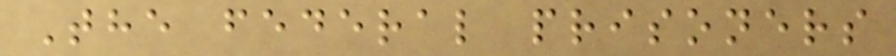The federal prisoners
